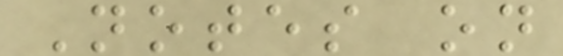Notes on
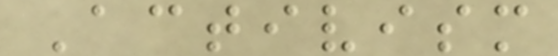Activism
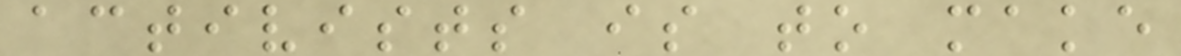activists is to make
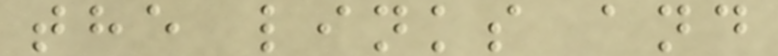the links and
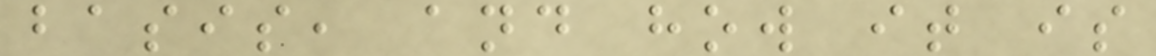basis, and how it is
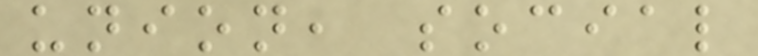union, social
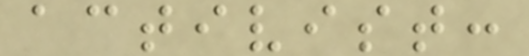activist:
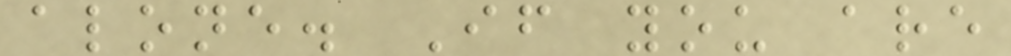alone. If you are
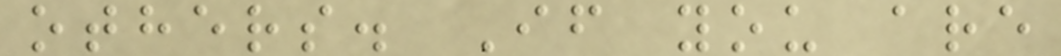others. If you are
